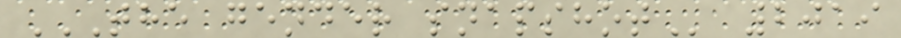THE GENDER SNAPSHOT 2019
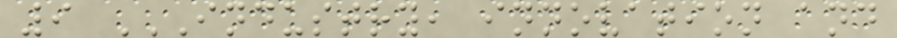9 INDUSTRY, INNOVATION AND
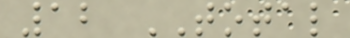12 TOTAL
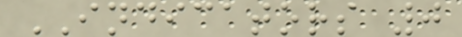INDICATORS 0
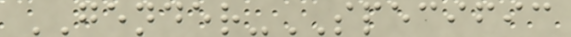GENDER-SPECIFIC
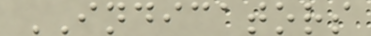INDICATORS
